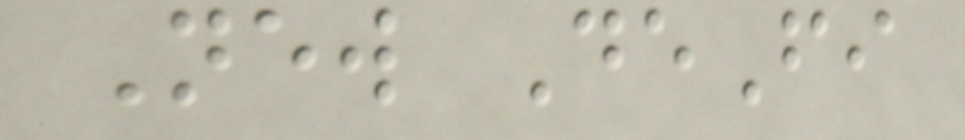New DeFi
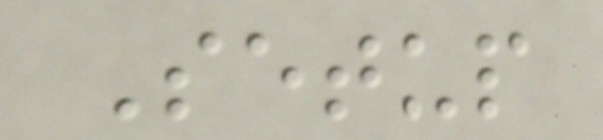Setup
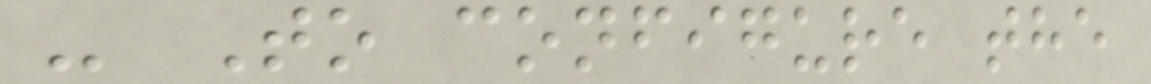- To configure the
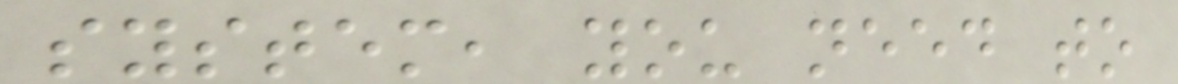system, you need to
